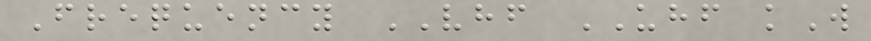Frequency VHF UHF kW
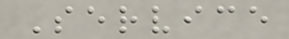Service
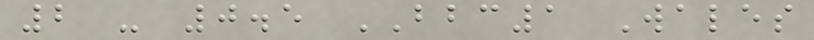2 - 0.5 BBC1 Wales
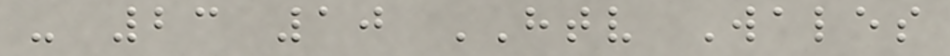- 23 10 HTV Wales
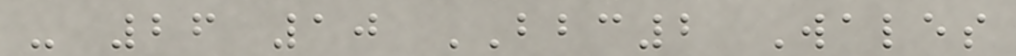- 26 10 BBC2 Wales
